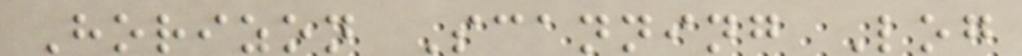Horizon Scanning Log
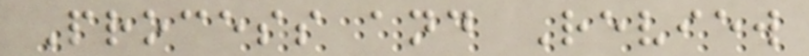Process and Review
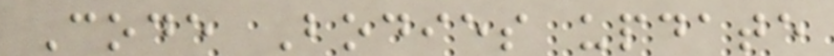Code Bodies update
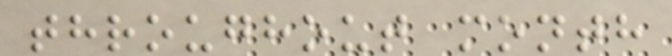throughout month
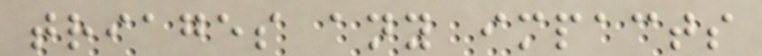triages any impacts
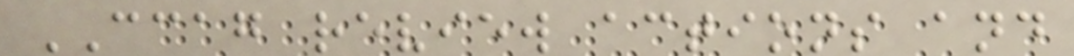CCAG review actions and
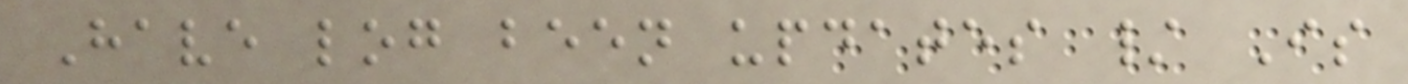Have log been updates / Is
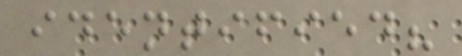identified?
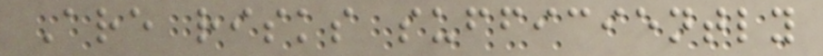Are risks sufficiently
